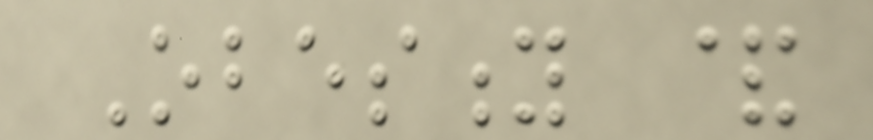Obesity &
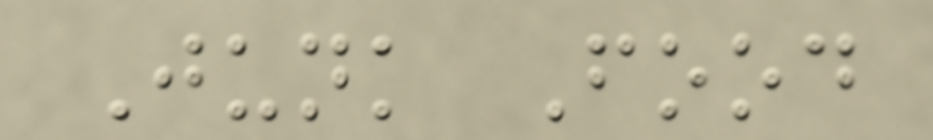Junk Food
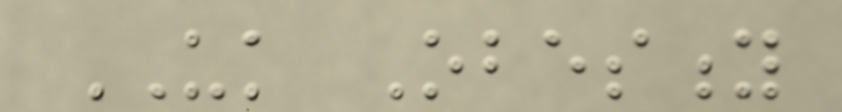UK Obesity
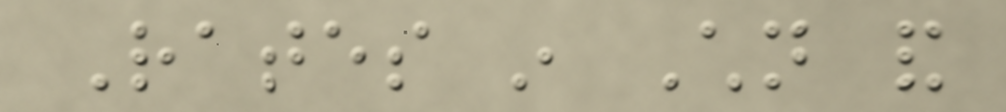Rates in Children and
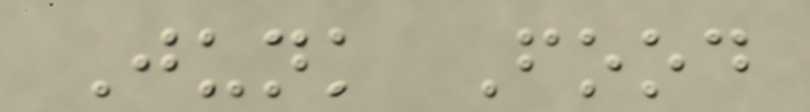Junk Food
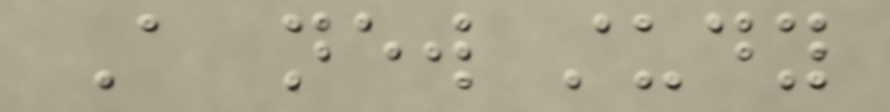A new study
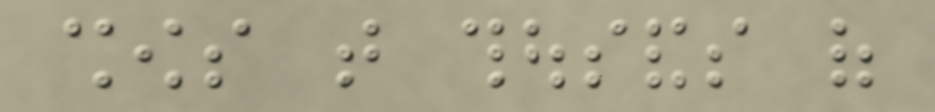shows that thousands of
